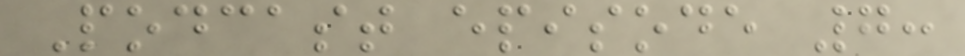Podcast episode 7:
